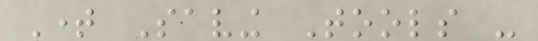Time Saving Tools -
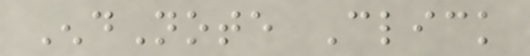EndNote Click
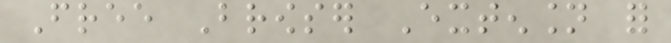Free Browser Extension for
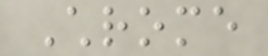Chrome
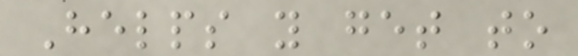Helps you get to
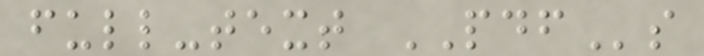full-text PDFs
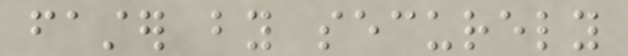faster by securely
